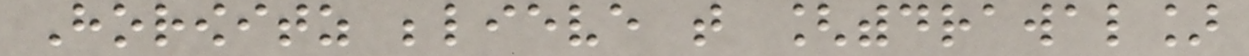Horowitz believe that [withdrawal]
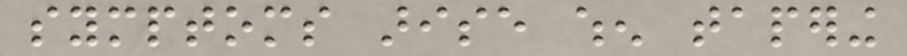symptoms arise when tapering
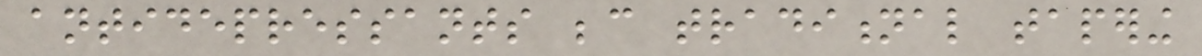antidepressants because traditional tapering
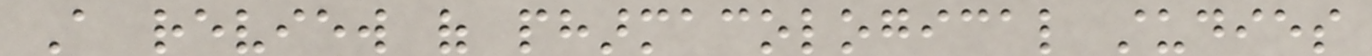A review of pharmacological studies
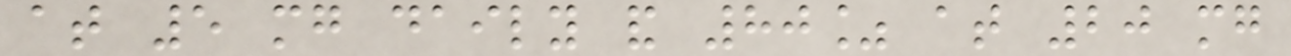at 5 mg daily and 80% at 20 mg
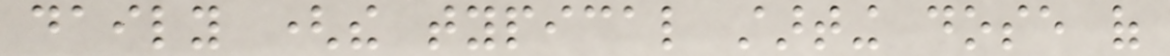daily (the typical starting dose of
